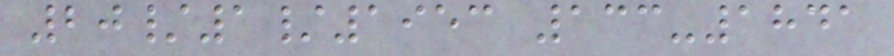20/1/1953 133-1841
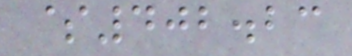$402.23
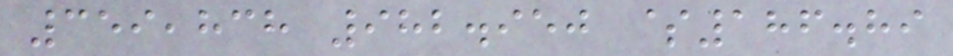359,838 982.950 $186.89
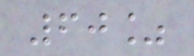60%
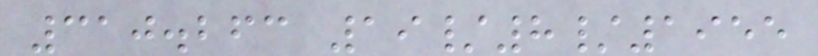310.263 19/8/1955
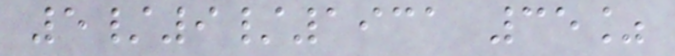5/9/1931 35%
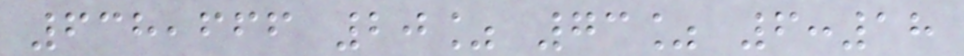638,666 20% 73% 6:18
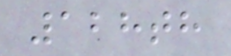128th
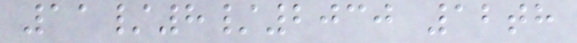11/8/2030 12th
